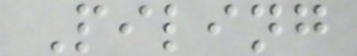Piling
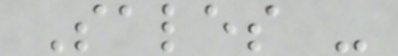Sales -
